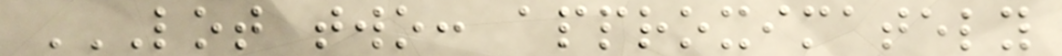LOT TWO: APPROXIMATELY
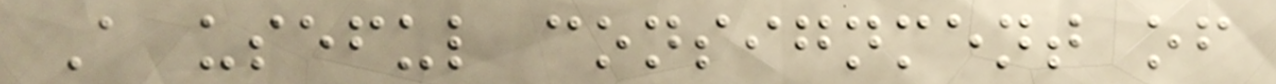A useful consignment of
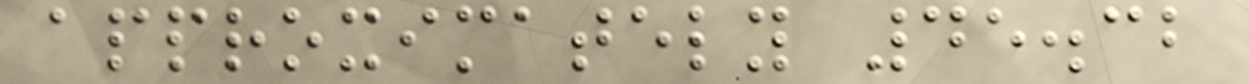approximately 45.32
